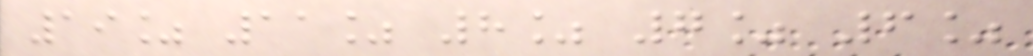19% 11% 8% 7% 6%
